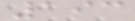193
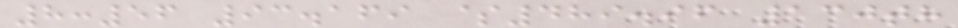8:56 93.169 $489.96 130th
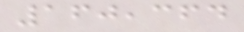160,364
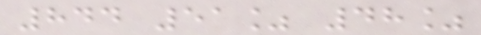844 51% 48%
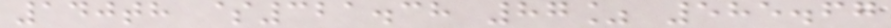140th $321.38 87% 585.67
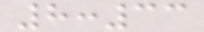8:33
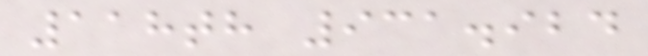118th 931.924
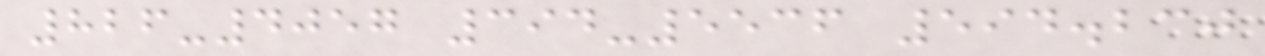826-4057 394-5536 594.230
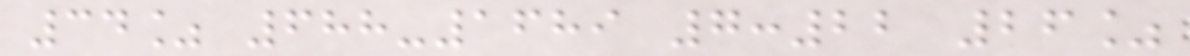34% 688-1689 7:22 26%
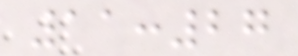11:27
